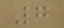7
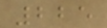225
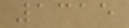1315
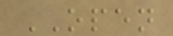OPEN
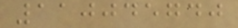110045740
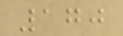170
